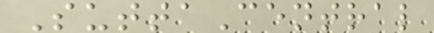SuttaCentral
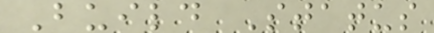Build Status
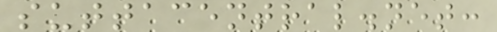suttacentral.net:
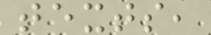texts,
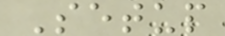Setup
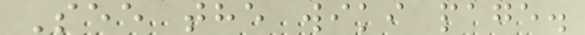See the wiki page.
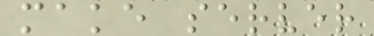make server
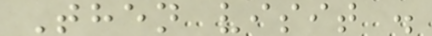Then visit .
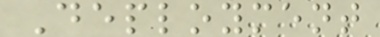Deployment
